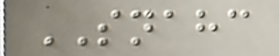SNAHC
